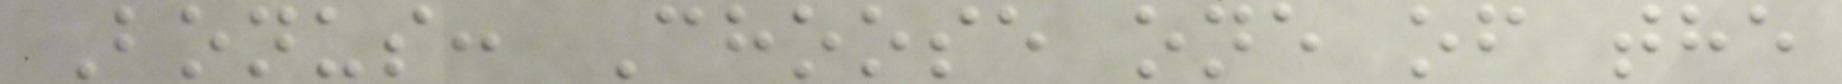Bonus: Choose one of the
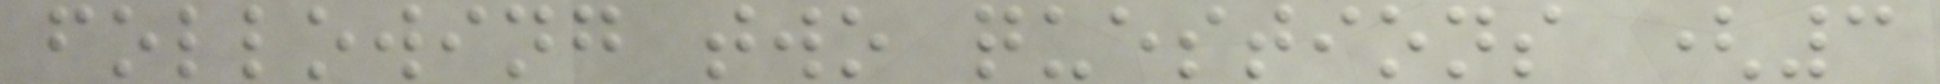following two questions (3
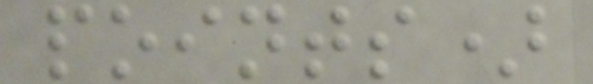points)
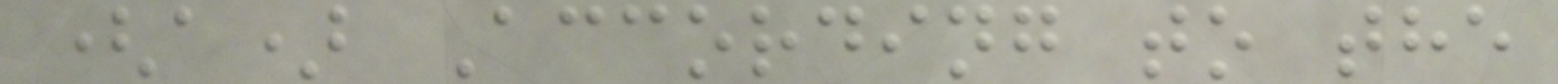(a) According to the
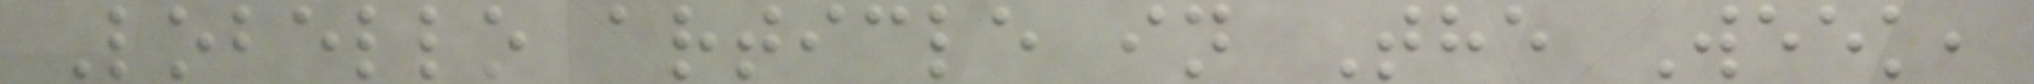Lobello article in The Week,
